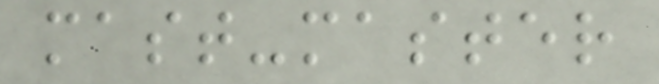mast-master
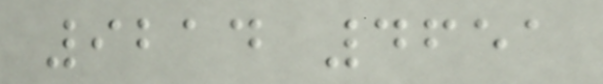9214 4651
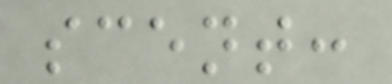scent:
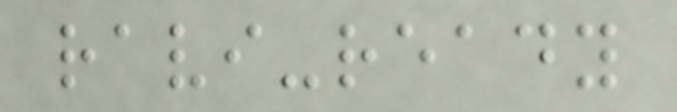ravi-ready
